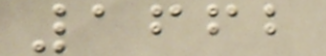1662
